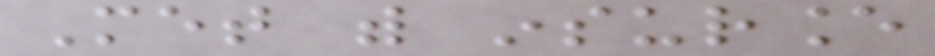Met with insurance
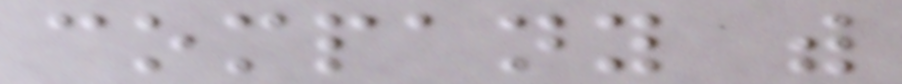company with
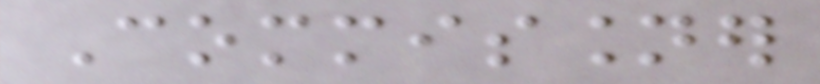Commissioner
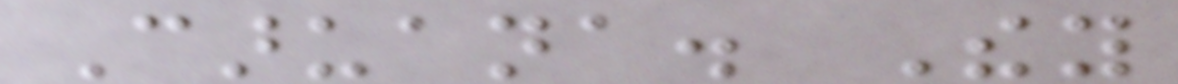Caruana. They
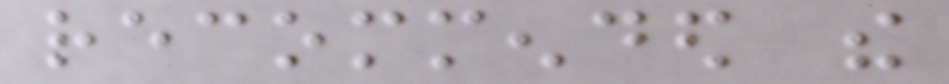recommended the
